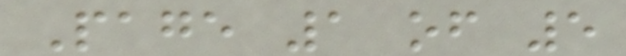Page 1 of 5
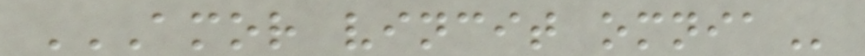AMOR VINCIT OMNIA
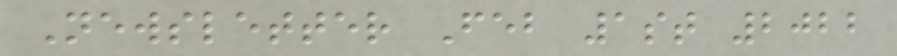Newsletter Feb 1st 2022
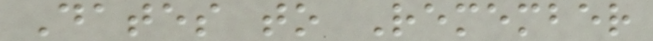Dates to Remember
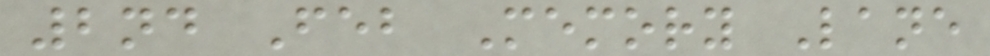2nd Feb Memory Lane
